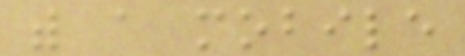with a mobile
